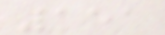151
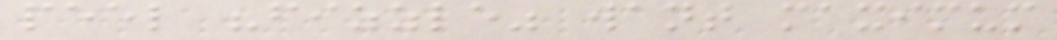peel "fizzle" want maximum
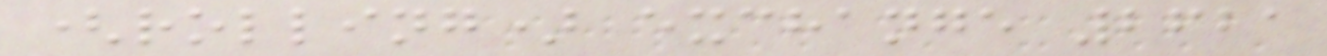(rolling) exchange 2621
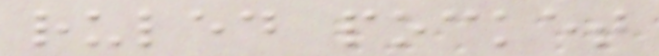ruled pocket
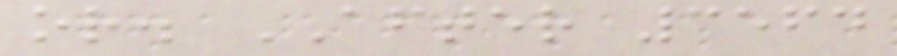or. AFTER 3564
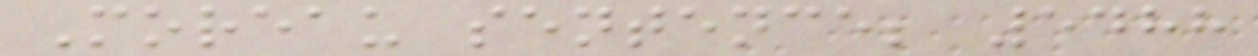Moreau sentence; 5488
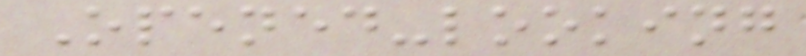Opened-looking
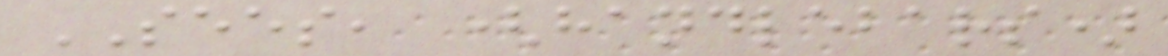SEES, (handlebars)
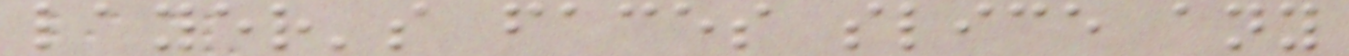layer's faces slice any
